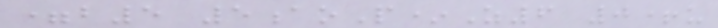=b5 5aoP*Z6 0+u
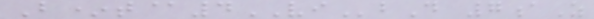B*t@4VIbD 7aZ
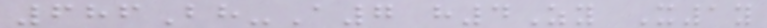686Bh-A7 h4Zy X1y
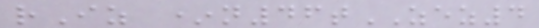rIz *n46tZEZ4
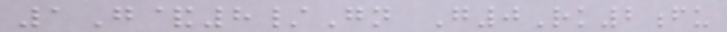1G&8/Gn G0Rk2fu
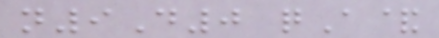n9D0 qA&
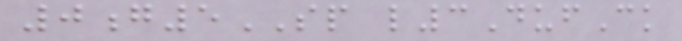0g5SP l3DufCk
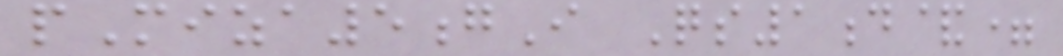pMiza5gI Qs1d&=
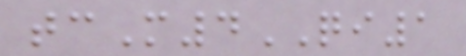tcM4QI1
